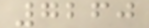7260
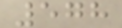578
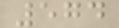574
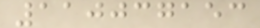110037153
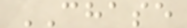CHASE
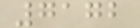7172
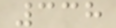338
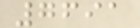7691
